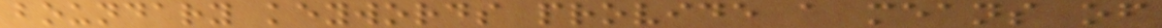boundary keywords provide a means of
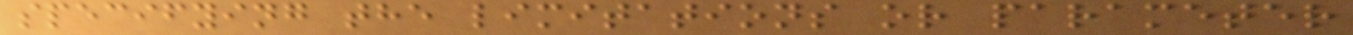specifying the limitations or parameter
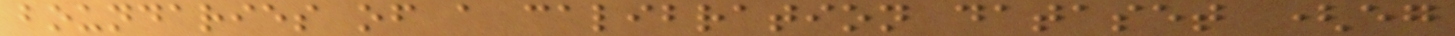boundaries of a calibration dataset (eg
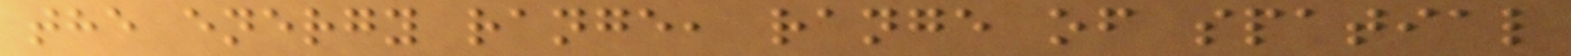the energy range, range of spatial
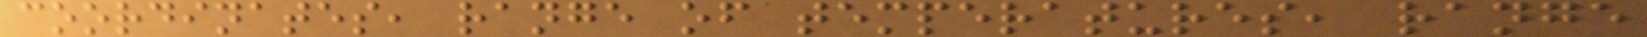coordinates, range of temperatures, range
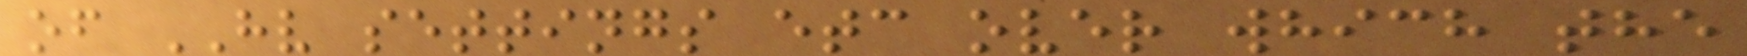of HV settings etc over which the
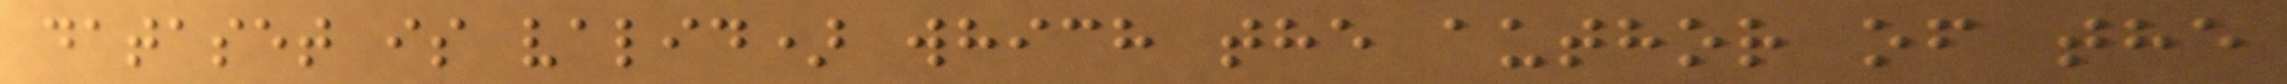dataset is valid) which the author of the
